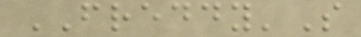FREDDY'S
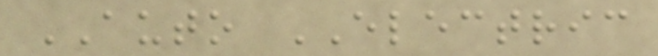AUTO ELECTRIC
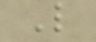L
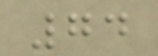74
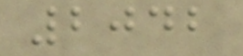2042
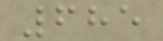685
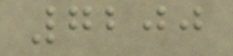7200
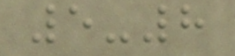5-8
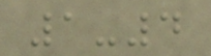1-4
